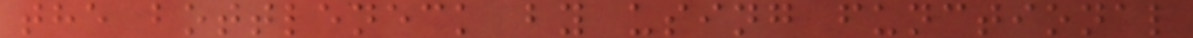the bottleneck by using functional
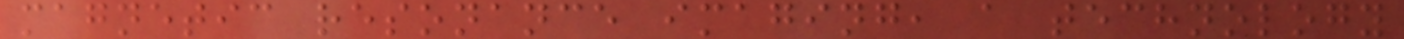magnetic resonance imaging, a technology
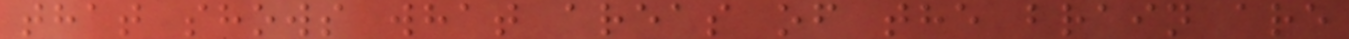that shows what areas of the brain are
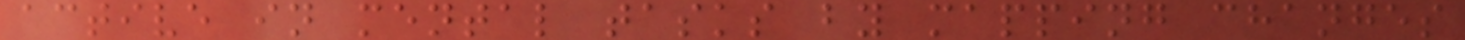active in mental tasks by mapping changes
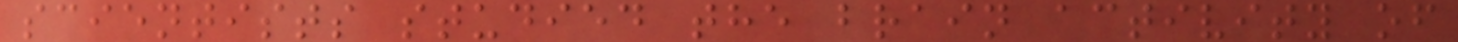scientists studied the brain activity of
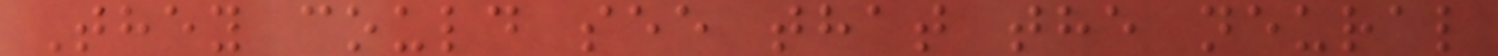They could see that the neural
